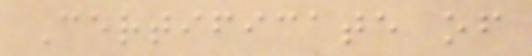Certificate of
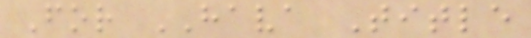For HAVA Title
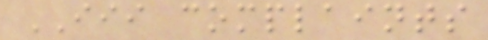III complaints
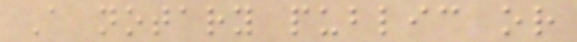A notary public or
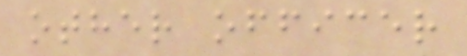other officer
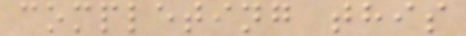completing this
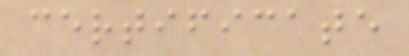certificate
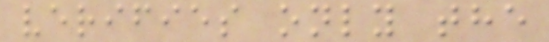verifies only the
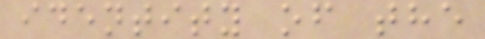identity of the
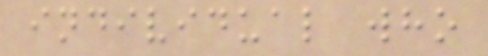individual who
